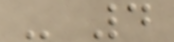- 4
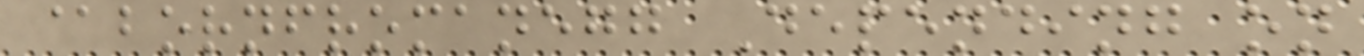@bornfromanegg Depending on
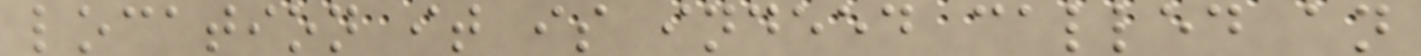location it is indeed called an
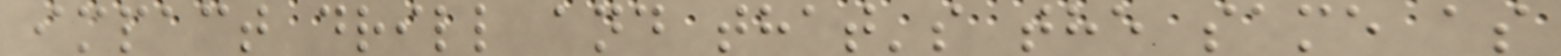impact drill and that's the same as
